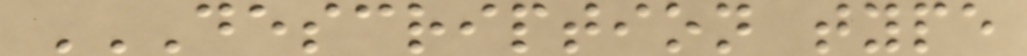DESCRIPTION TYPE
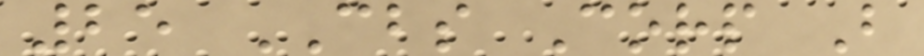25 CBS Corp B
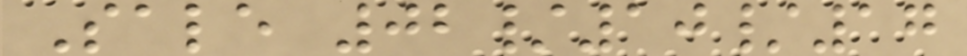Sale 02/10/17
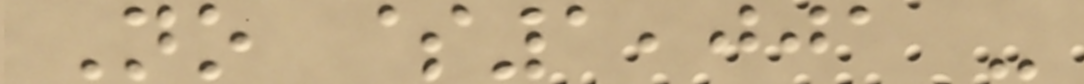No $1,001 -
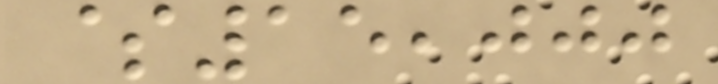$15,000
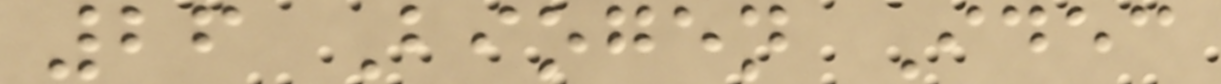26 Biogen Idec
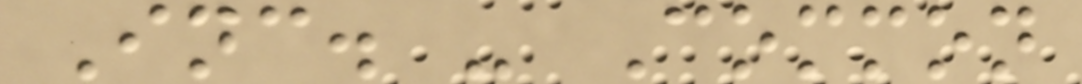Inc. - Common
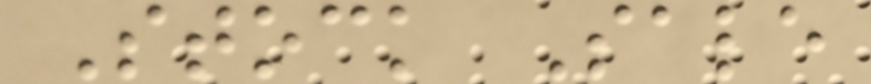Stock Sale
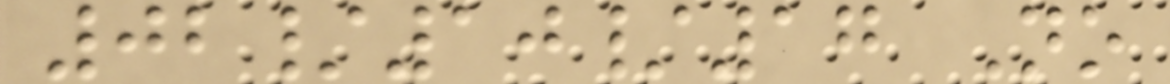02/10/17 No
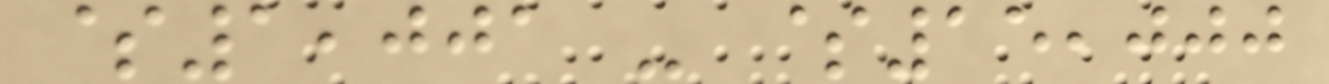$1,001 - $15,000
